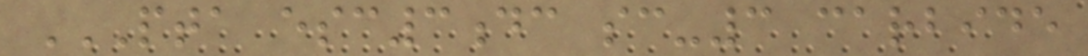PTA ESC3DC SC-3 CARBIDE
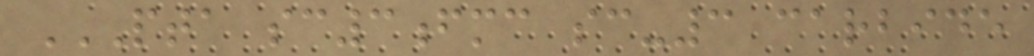PTA SC3FMC SC-3 CARBIDE
